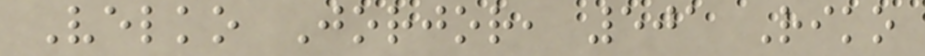Velko Jorjor, 501 Riko
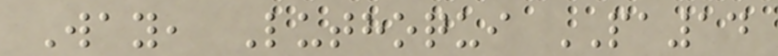Way, Luthoqui PA14
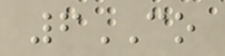6CO
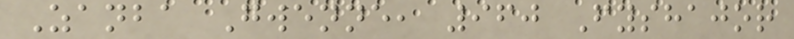Zanba Gwenne, 960 Fyshajor
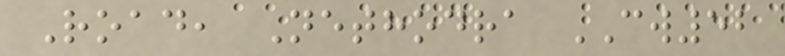Road, Nethodra CW52
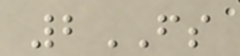2FS
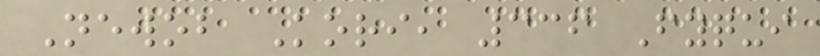Newob Kori, 336 Fyqui
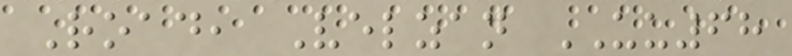Road, Velzan UU68
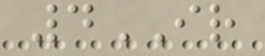4IR
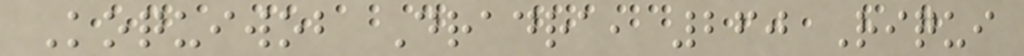Koquiwob Dradra, 260 Riqui
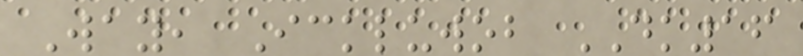Way, Ickluwob DK16
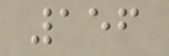156
